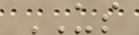US
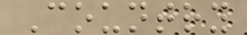Country
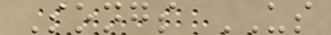Songs US
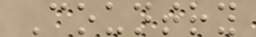Country
